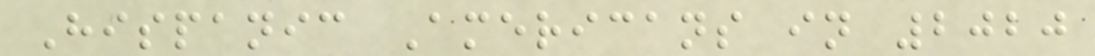Hispanic Americans in 2020
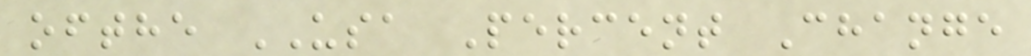ofthe USA Percent Change
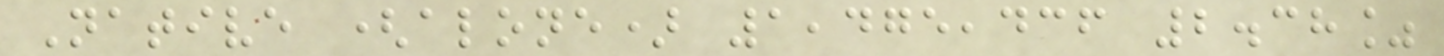Native (alone) 1,475,436 2.38%
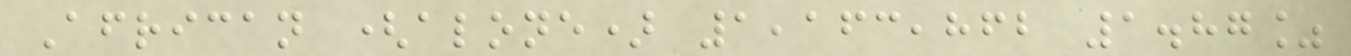African (alone) 1,163,862 1.87%
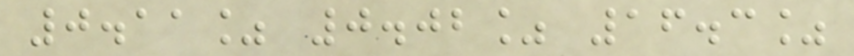0.11% 0.02% 16.3%
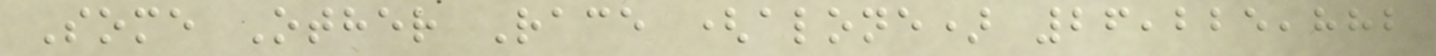Some Other Race (alone) 26,225,882
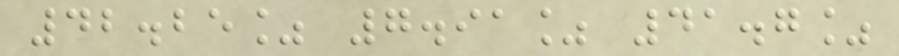42.25% 7.91% 41.7%
